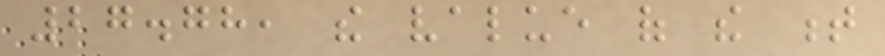27.78, the value of the t
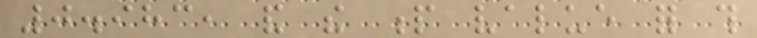0.983, and the p value for this
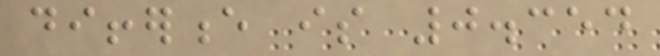difference is 0.354
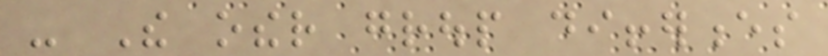- The other group differences
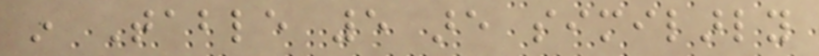in Table 5 are similarly
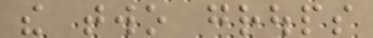the two groups
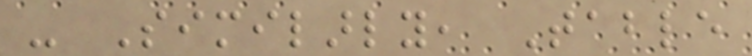- Similarly, Table
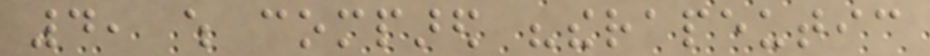4, which compared "therapeutic
